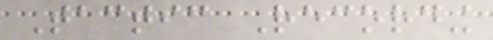Tactic Recording
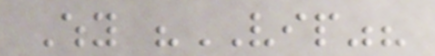Why "VIP"?
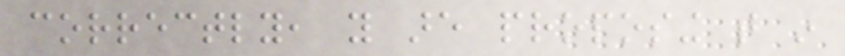correctly, you are proposing that in
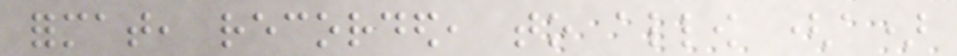format, recorded, to allow (a)
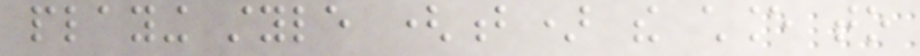playing style (b) the chance to
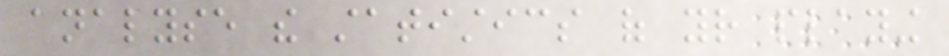analyse the statistics of your playing
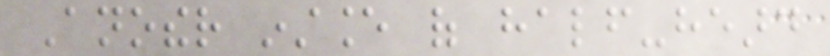Another instance of half-heard
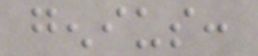genius:
